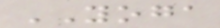YOGA
